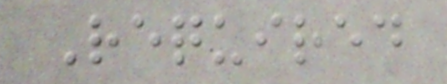Required
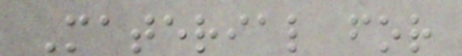Material for
